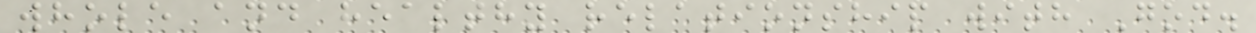whole and healthy relationship with God.
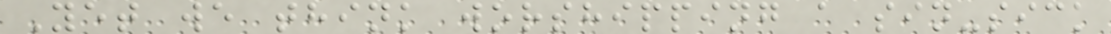Yet we think worshipping a sin-sick
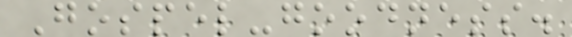Gospel-goodness.
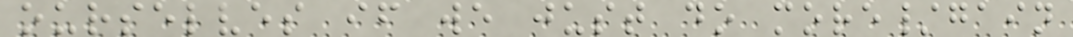ourselves if we just do more/gain
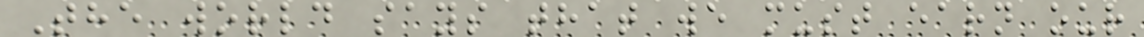The world says that we must earn our
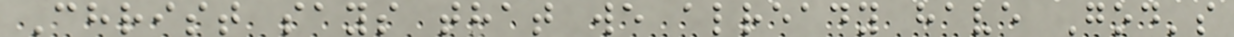Christ says that we already have God's
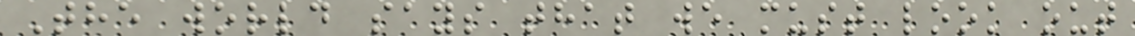The world says that we must look out
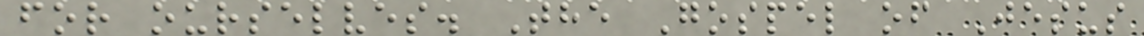for ourselves. The Gospel of Jesus
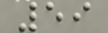59
